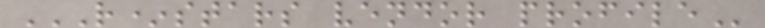R*STARS VENDOR PROFILE
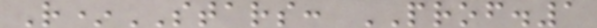R*STARS: PROF.1
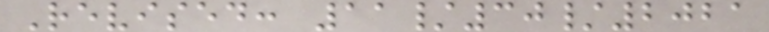Revised: 11/30/2021
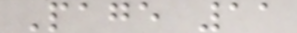Page 11
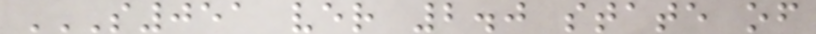S051 VER 2.0 STATE OF
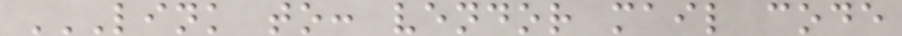LINK TO: VENDOR MAIL CODE
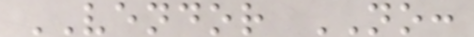VENDOR NO:
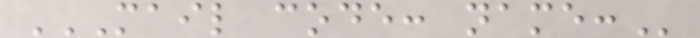MAIL CODE: NAME:
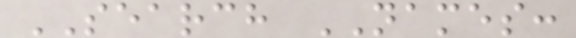SEARCH NAMES:
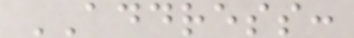ADDRESS:
